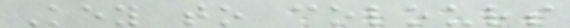Key to colours
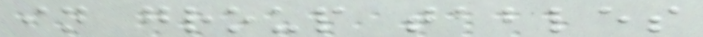in group tables
